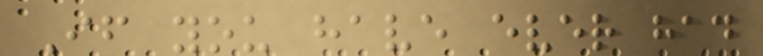If you have ever had
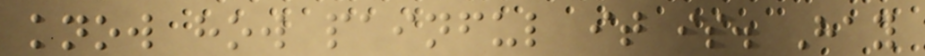know how painful it is. Hay
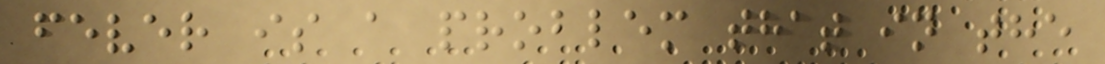fever is a problem that in the
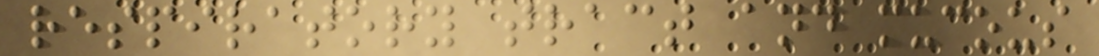respiratory tract and mucous
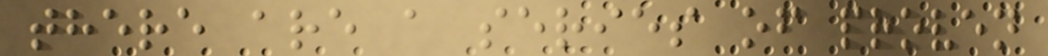there are a series of proven
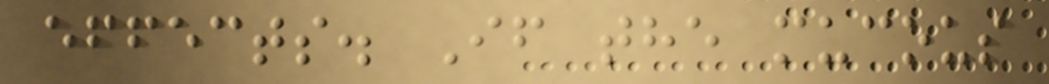effects. If the mucous
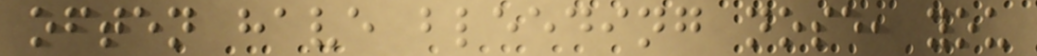often have bleeding nose, you
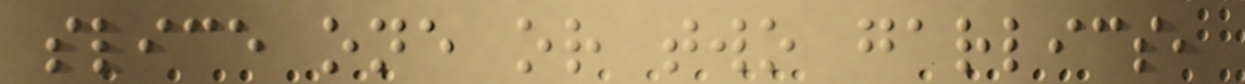slice one or two garlics,
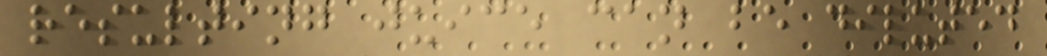resulting juice can be diluted
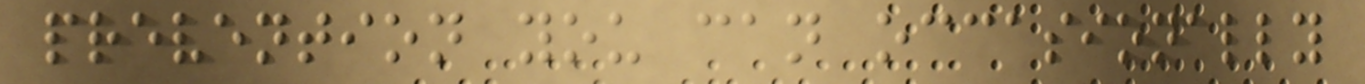prevention you can occasionally
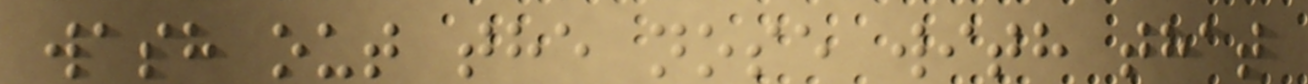wash out the nose with that
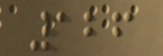126
